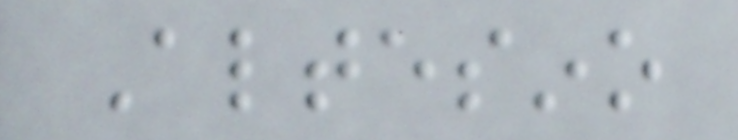Altesino
